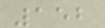152
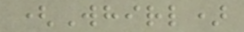(Whirl)
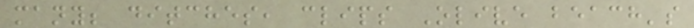many; ditches, clips Olive beach's
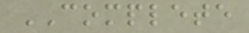COMPLETE
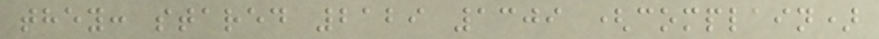they: stared 2129 1309 (complain)
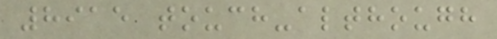8915 touch-although
